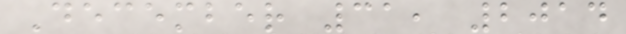December 31, 2014
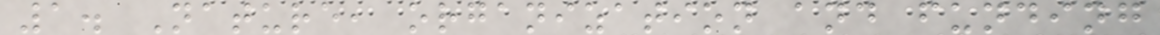1. Nature, organization and funding
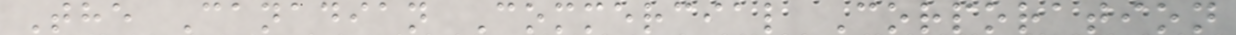The Canadian Commercial Corporation
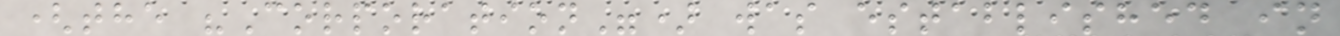(the "Corporation") was established in
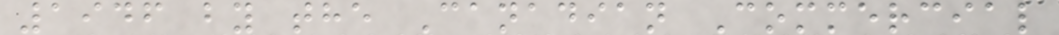1946 by the Canadian Commercial
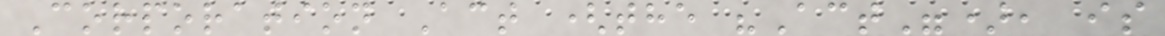Corporation Act (the "Act"), is
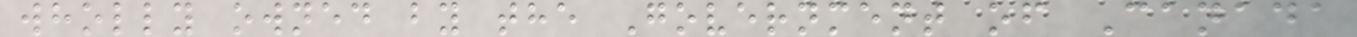wholly owned by the Government of Canada
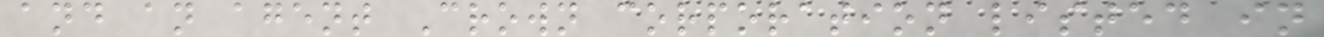and an agent Crown corporation listed in
